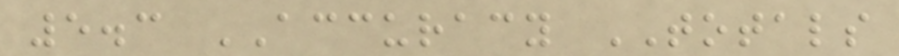5.3 ACCURACY TOTALS
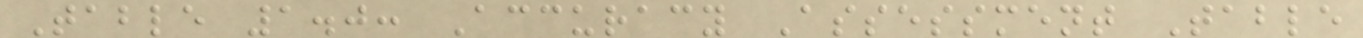Table 1.0: Accuracy Assessment Table
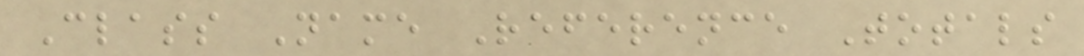Class Name Reference Totals
